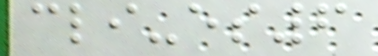cli-es6
